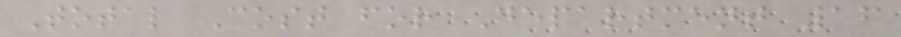Total Cost for Department 16
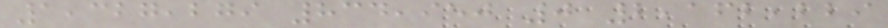1,327,279 834,950 0 2,162,229
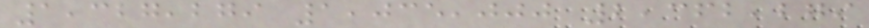1,327,279 1,035,000 2,362,279
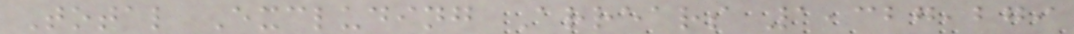Total Excluding Arrears 1,327,279
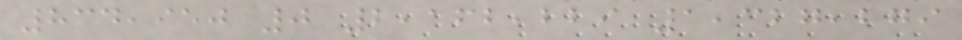834,950 0 2,162,229 1,327,279
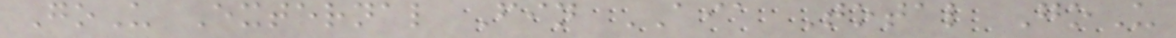GoU External Fin AIA Total GoU
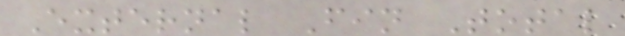External Fin Total
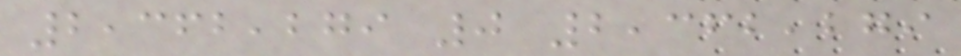2,362,279 0 2,362,279
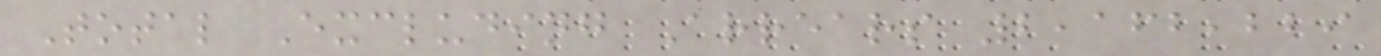Total Excluding Arrears 2,162,229
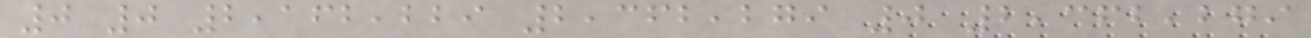0 0 2,162,229 2,362,279 0 2,362,279
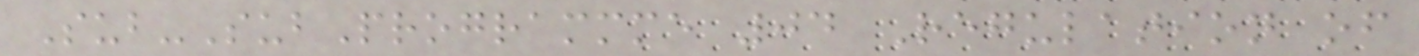Sub-SubProgrammme 04 Regulation of
